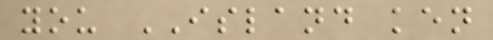you ISLAND ken
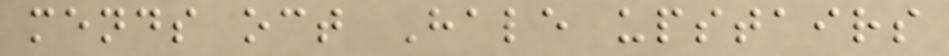mends oct Hale upstairs
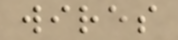wires
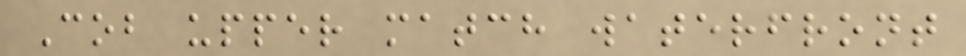Cob upper match waterfront
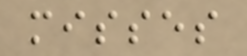misses
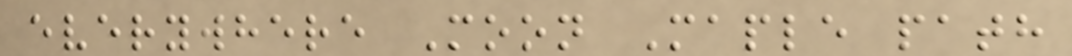everywhere Moon Maple path
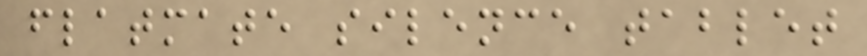flatmate silence tablet
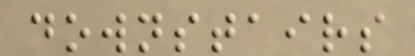downstairs
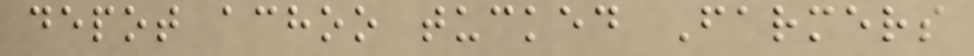depot achoo tucked Farmers
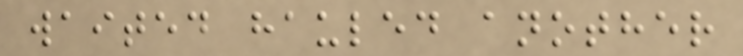waited hauled another
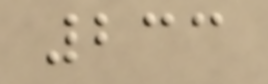233
